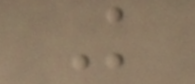K
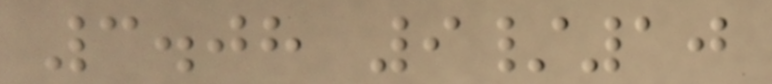3.08 9/10
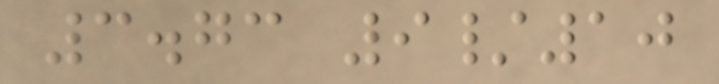3.73 9/10
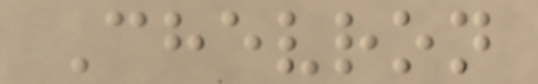Chevron
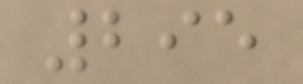295
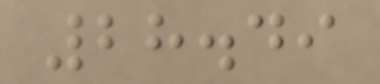28.49
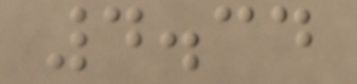4.34
